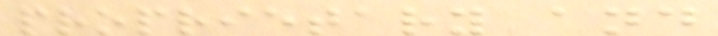proprietary and
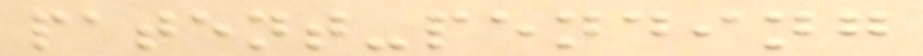patent-pending
